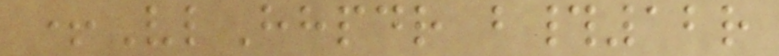+VlHhpdr b#12r
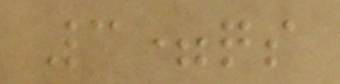3=qs
